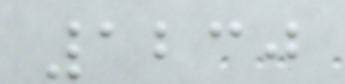1230
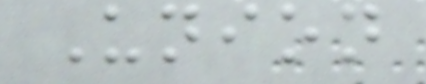Union
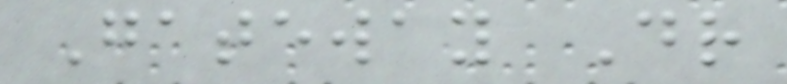Gateway Dr
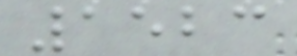1523
